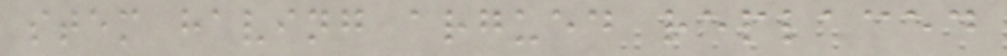stem having argued replaced
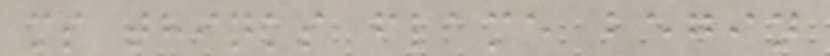ms thinks flame begin
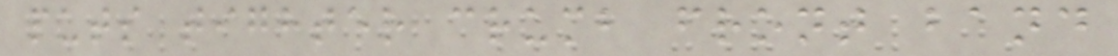puts tighter crumb front band
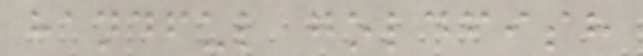handful goldfish
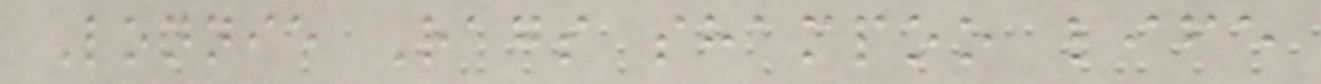Lonnie Rags shampoo life
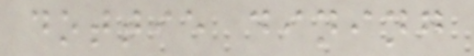dottie dining
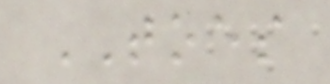TOES
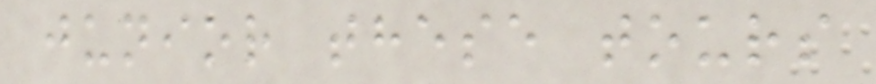junior these tours
